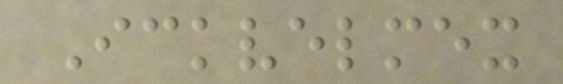Ickvelmex
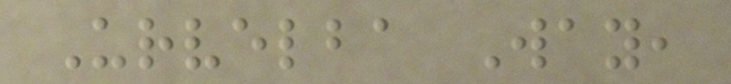Urvelba Way,
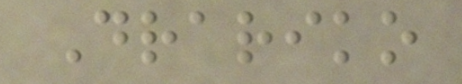Drariko
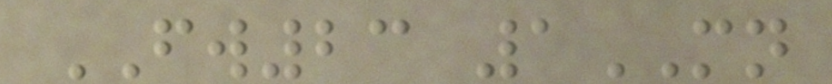FW23 1MN
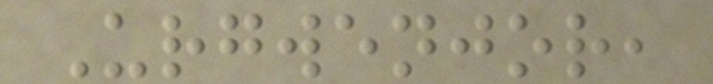Urgwenjor,
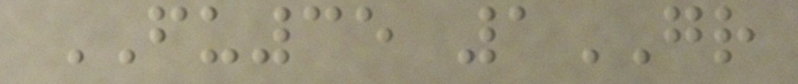FU35 1GR
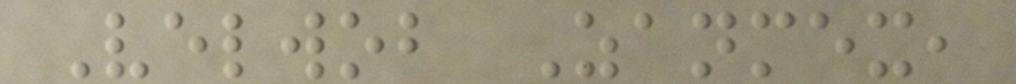Velwob Zanmex,
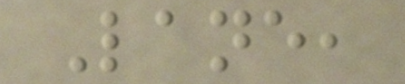Lane,
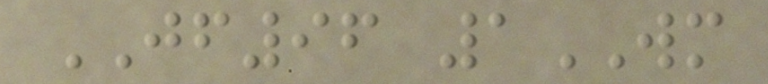JF96 1WM
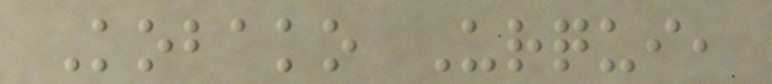Kobako Urqui,
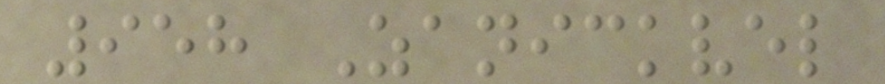958 Zanickvel
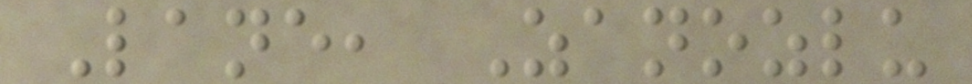Lane, Zanozlu
